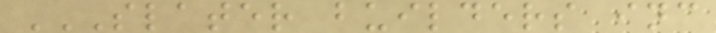SLATER BUILDERS INC
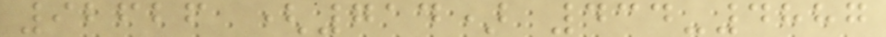92626 (714) 434-4887
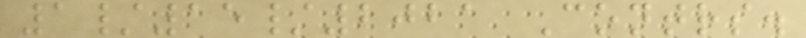1/15/2021 Contrs.
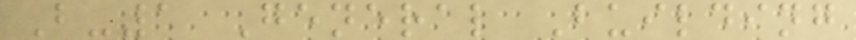B-1 General Building
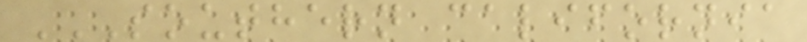SOUTHERN CALIFORNIA
